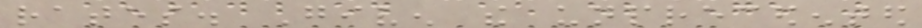rates. Given the unprecedented
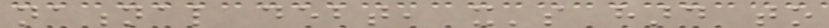national debt, it's hard to
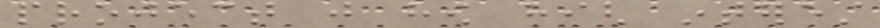project just how high interest
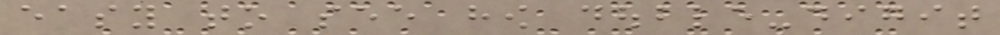easy to see how double-digit
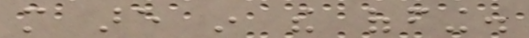more are in the offing.
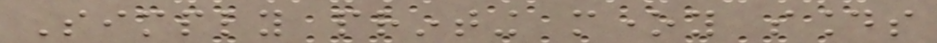Simply printing money sounds
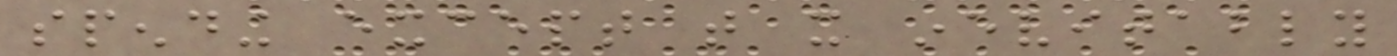spending except that it inevitably
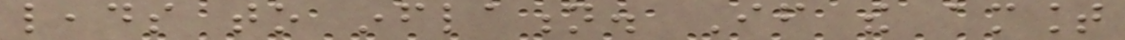leads to inflation. If the amount
